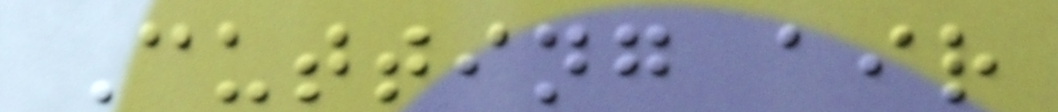Cutting air
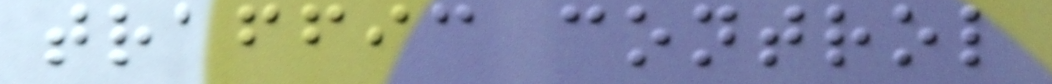traffic control
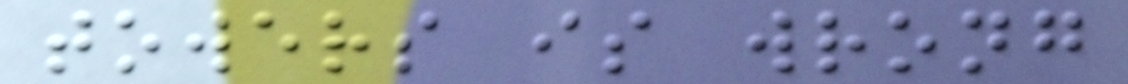towers is wrong
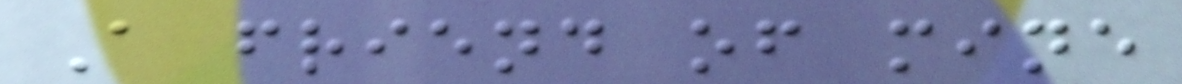A friend of mine
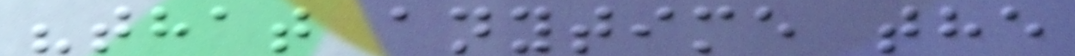"that anytime the
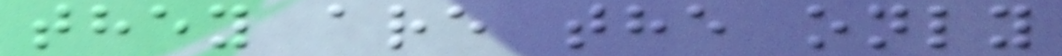they are the only
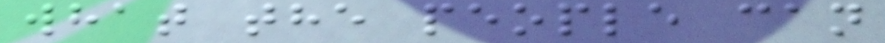what the people can
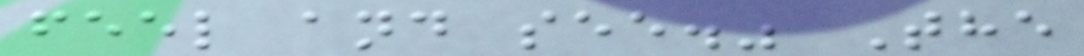feel and see." The
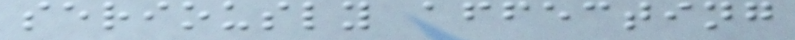seriously affecting
